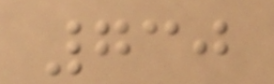730
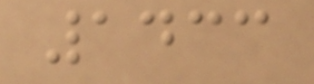1433
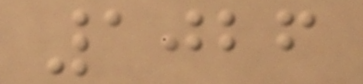1026
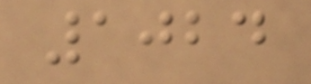1024
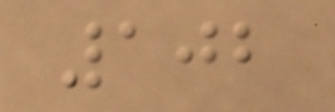102
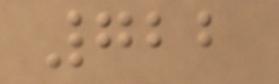722
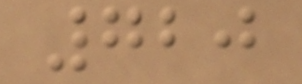720
